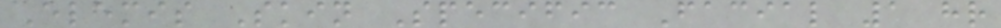Elemis Skin Specific Facial 1 hr
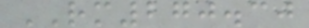RM270.30
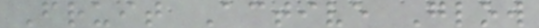Fruit Active Glow
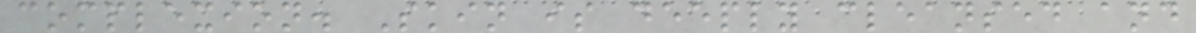complexion. Skin is deeply cleansed and
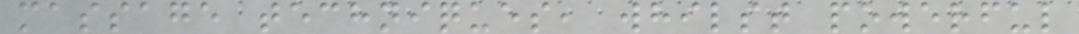massage techniques, whilst powerful
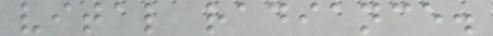vital radiance.
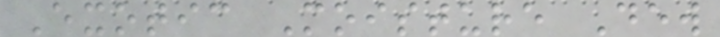Exotic Moisture Dew
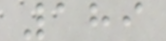189
